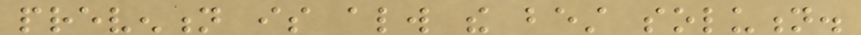prevention is always the best solution.
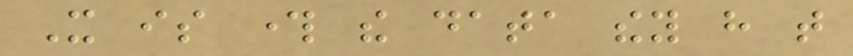It is through the data they have that
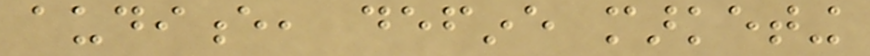audience, define marketing
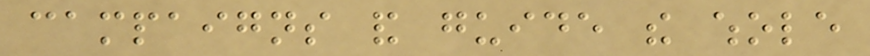campaigns and guide the whole
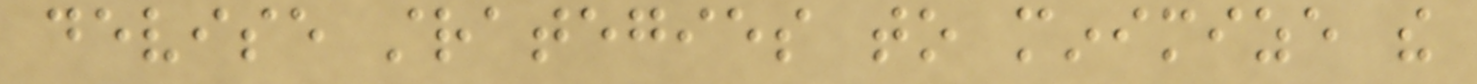devise strategies to minimize the
